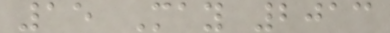15 May 2013
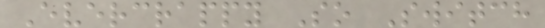Evercrappy So Switch
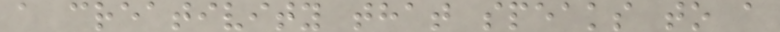a creativity that speaks to a
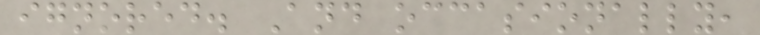ignored. And occasionally,
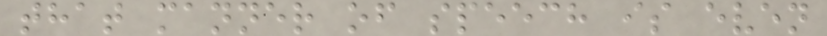that manner of speech is even
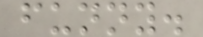funny.
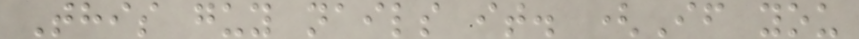This guy nails it. (If you
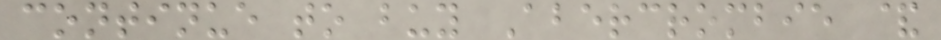continue to buy Abercrombie &
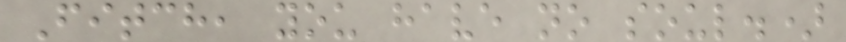Fitch, you have no soul.)
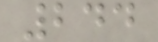244
